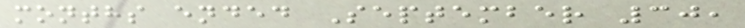months ended September 30,
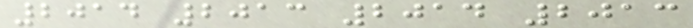2014 2013 2014 2013
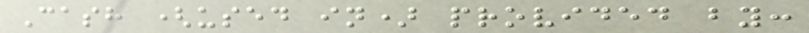Cash (used in) provided by:
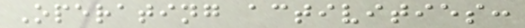Operating activities:
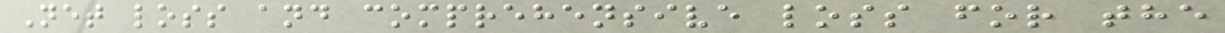Net loss and comprehensive loss for the
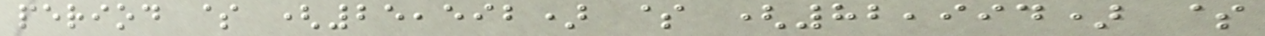period $ (25,592) $ (82,994) $
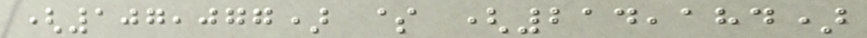(107,077) $ (214,184)
